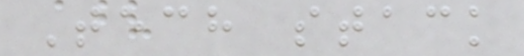Tech stack
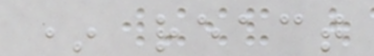* react
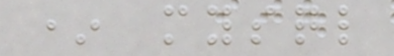* mysql
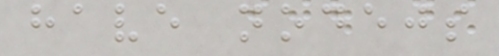have nodejs
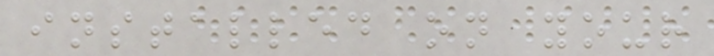installed on your
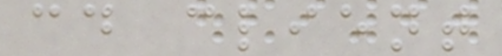cd client
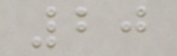20
